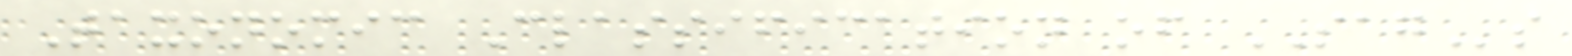Taxonomic Classification of SAGs
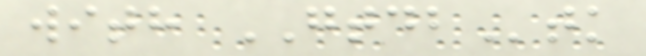with GTDBtk
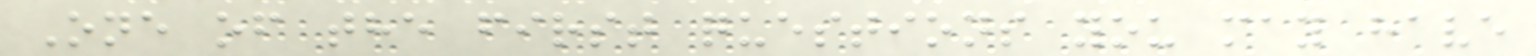One of the first questions you may have
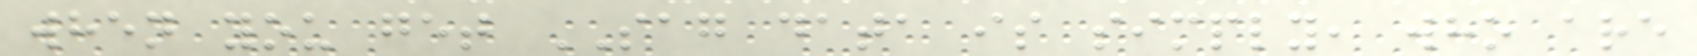when you get SAG data is simply, who are
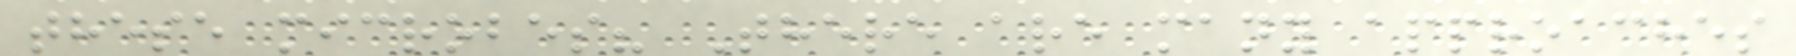these microbes? There are many approaches
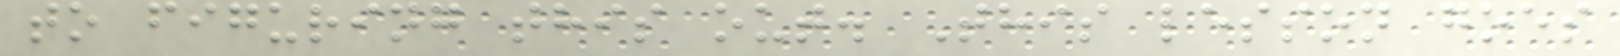to figuring this out. This lesson goes
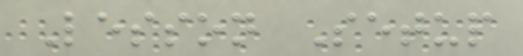Lesson Setup
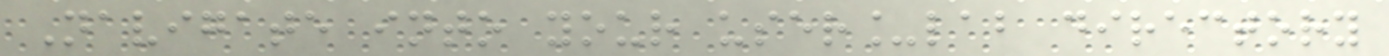Navigate into your user_lab directory
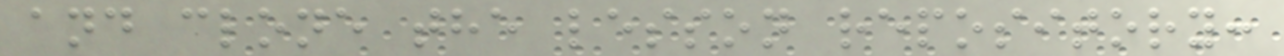and clone the lesson repository:
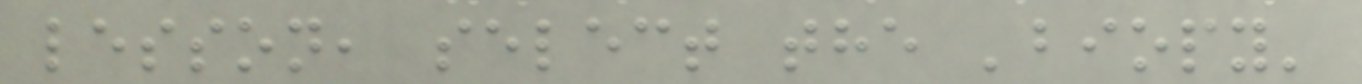lesson, select the 'biopy'
